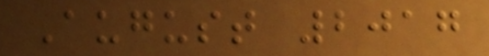August 2017
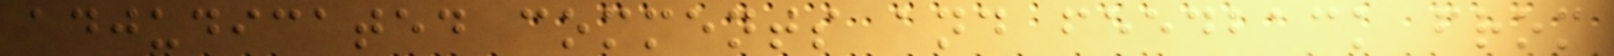adjudicated comments and feedback from
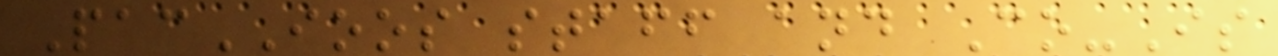PacIOOS staff and Co-Is
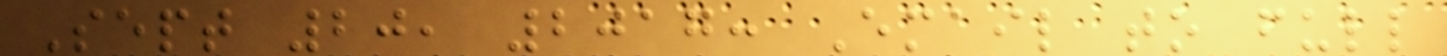Sept 20, 2017: Email to full
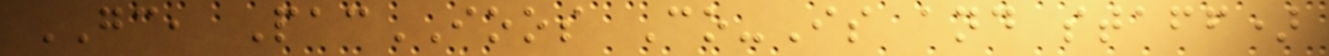GC, PacIOOS Co-Is and staff)
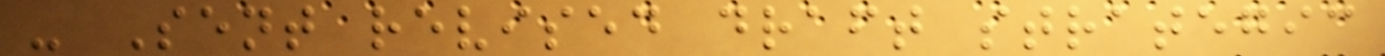- Sent revised draft strategic
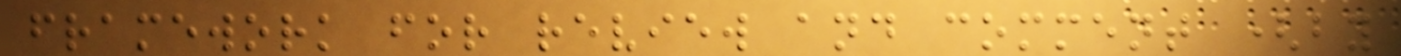framework for review and comment (by
